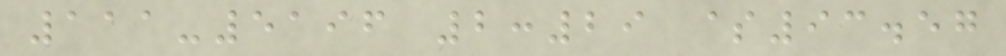111-5196 2:29 $93.57
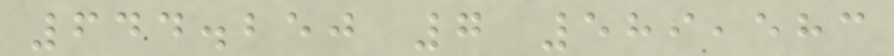644.250 7 589,583
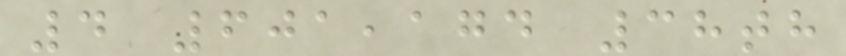4 601,174 38th
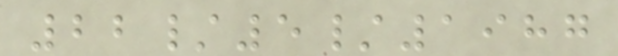22/5/1987
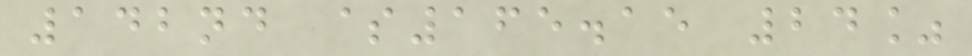142nd $165.15 24%
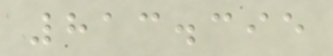813.395
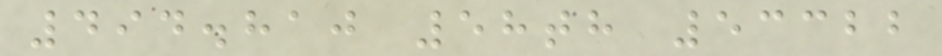494.810 58th 53322
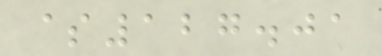$127.01
